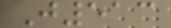J513
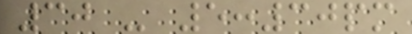30 - 5:30pm
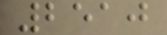2510
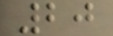20
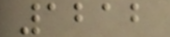1212
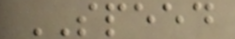SPEED
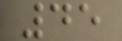45
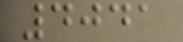4041
